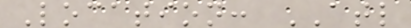Location: ATL
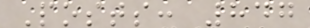Posts: 847
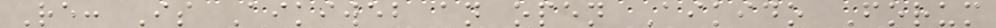Re: Is Aikiweb an open Aikido Forum
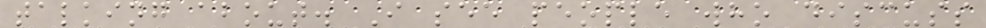talking about. I see people who discuss
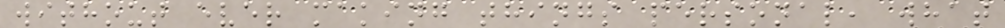without ever making things personal, what
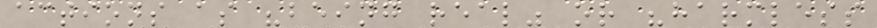actions as "being real" or "harmless
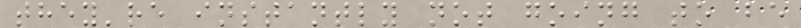they're instantly not going to be
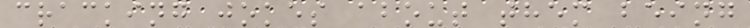cracking jokes about them being
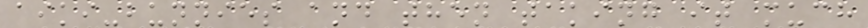aiki-bunnies and then taking it much
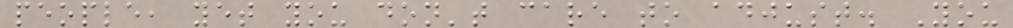people, yet you don't care to adjust. You
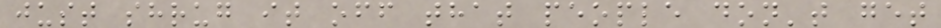just shrug it off that people don't get
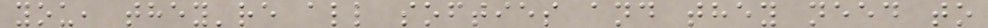you, they're all softies and they need to
